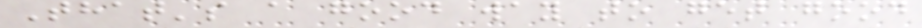That's a good way to get good
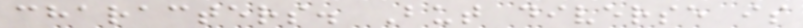characters. But diverse is
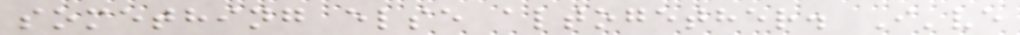something else altogether. I've
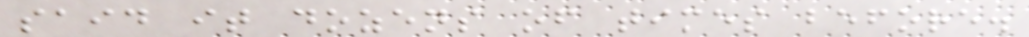said it dozens of times before.
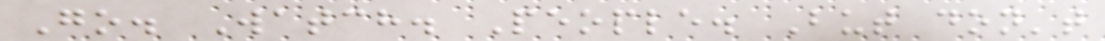Go. Watch. People. But don't
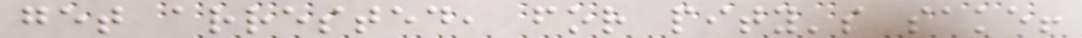get arrested, for pity's sake!
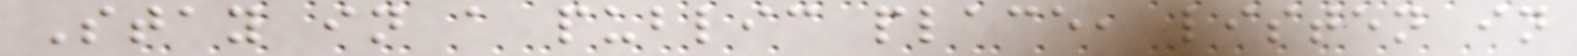Stay in a public place, listen in
